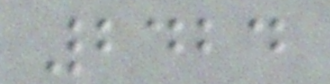2424
